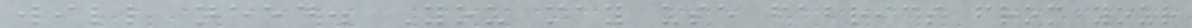will need. You may use fabrics from your
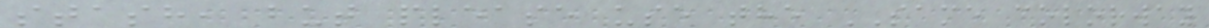stash, but please use the SAME colorway
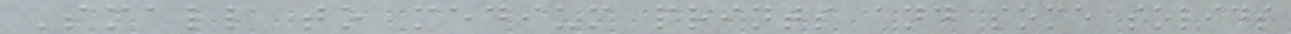Small to medium prints and some solids
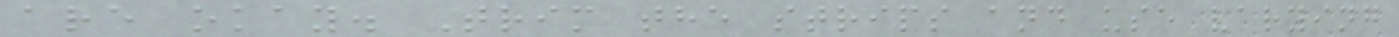are okay. Trim the strips and use varying
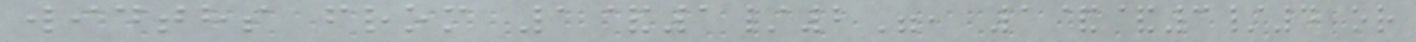widths from 1&1/2", 1&&3/4 or
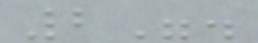2".
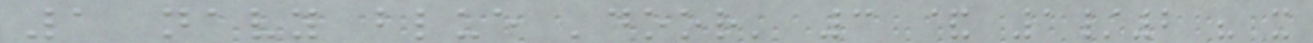1 navy blue 'door' 3 & 1/2 " x
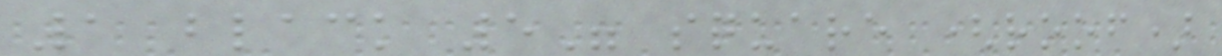1 black 5" square (roof)
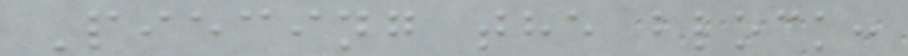Piecing the block:
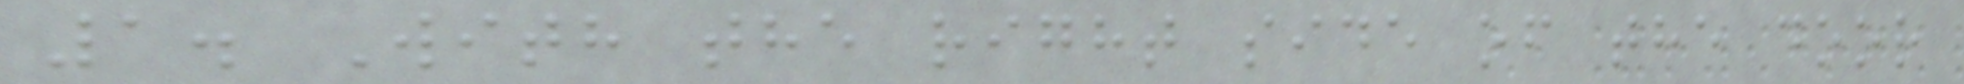1. With the right side of the door
